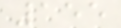155
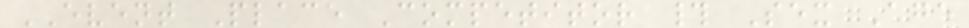EVENT Place Competitor # Sex Age
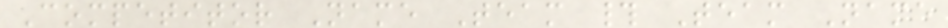Competitor Name Team # Team Name
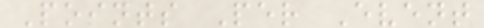Points Per Event
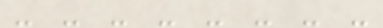- - - - - - - -
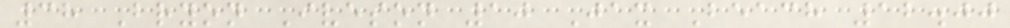38 Bryon Iveson 10 Jax Beach 12.00
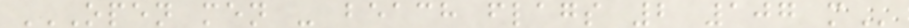OPEN MEN - BEACH FLAGS 2 107 M
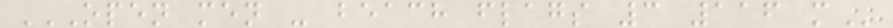OPEN MEN - BEACH FLAGS 3 116 M
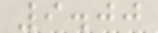9.00
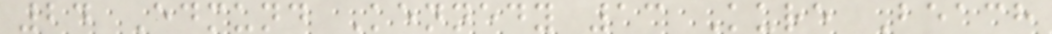24 Edmund Kennedy 13 Kure Beach
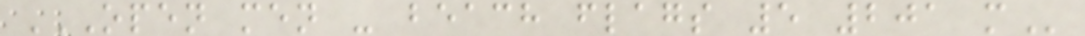OPEN MEN - BEACH FLAGS 5 201 M
